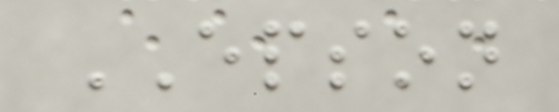EPSON
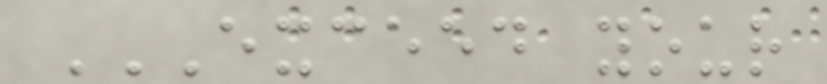EXCEED YOUR
